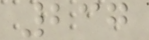237
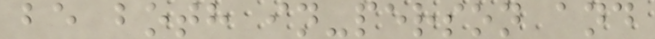be both in-person and
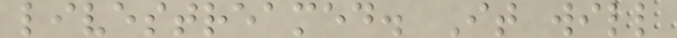livestreamed. It will
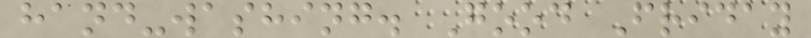hand-washing. Good Friday
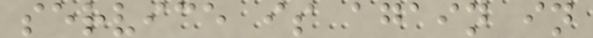service is again in
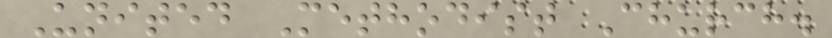United Methodist Church.
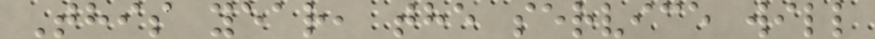This year, the service will
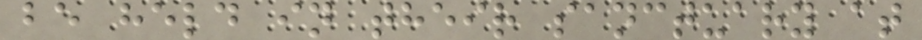be held in their sanctuary at
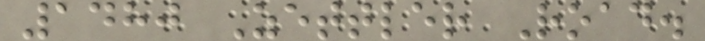1480 Zettler Road.
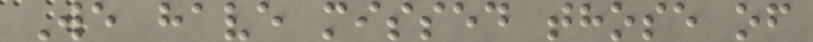We have missed those of
